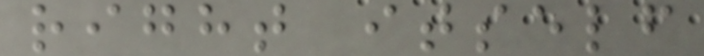right itself
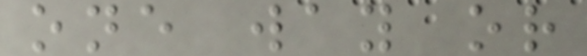one way or
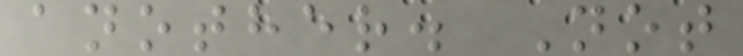another. Not
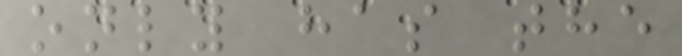only has the
